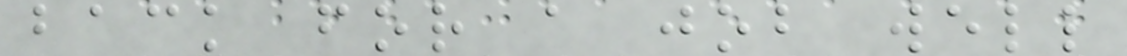back for a job well
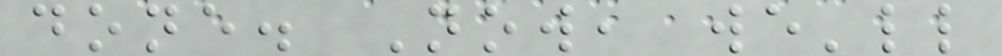done. Now, we'll
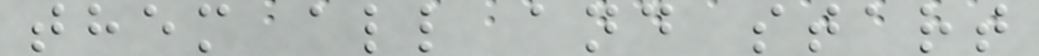them all and start
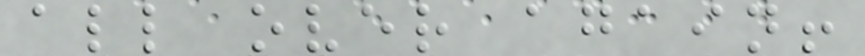all over again!
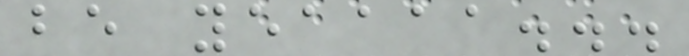be yeaaaa...
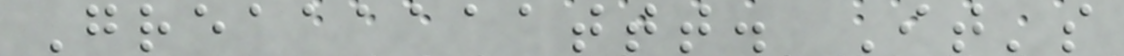Greaaaaaattt. It's
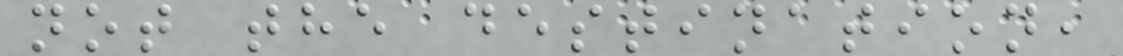not the destination,
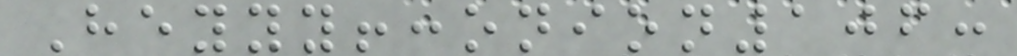Heyyy!:onion106:
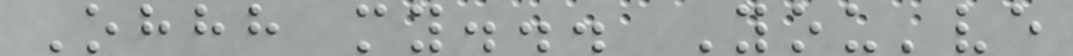Ohhh my... You've
